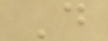D
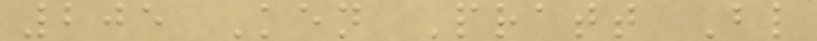205 Ken Pratt Bl
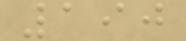190
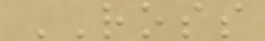ROSS
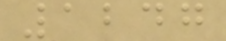1247
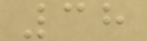38
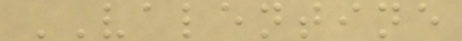VALENTINE
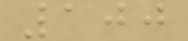100
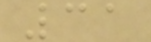31
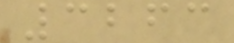3263
